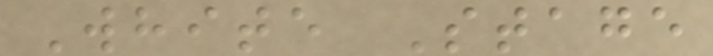White Stage
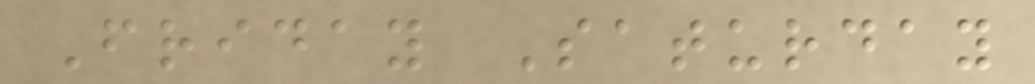Friday Saturday
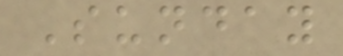Sunday
